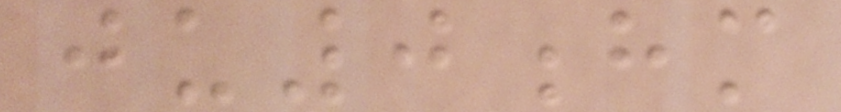ju0hm
